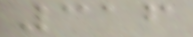316
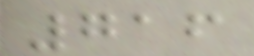716
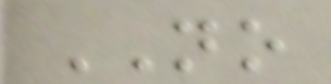NO
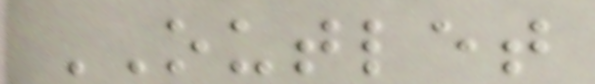OUTLET
